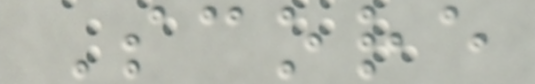Score
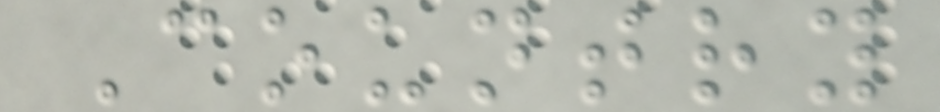Country
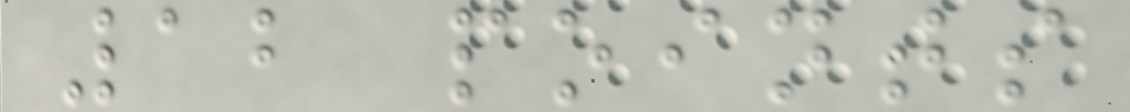12 points
